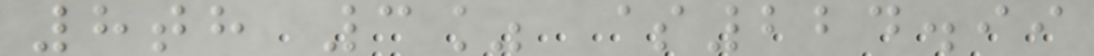8th 3% $224.99
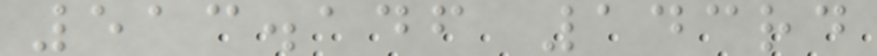513.146 143rd
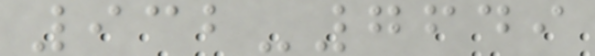932-7649
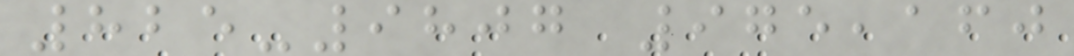825-9807 975,160
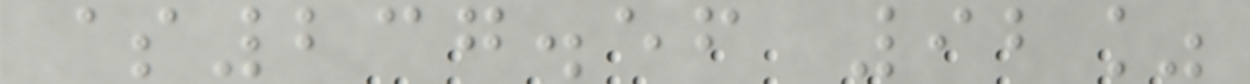$237.56 92%
